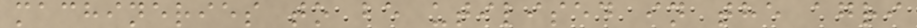machineries to be utilised in the agri
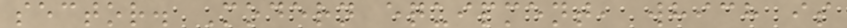sector. Modern equipment, which is
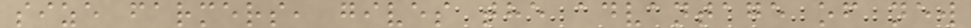size farmers, gives the advantage of new
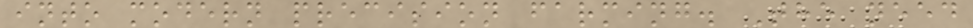into modern precision farming. The need
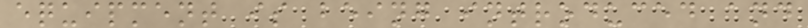equipment is being introduced and
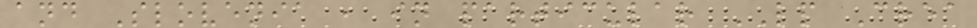and Slovenia , in particular LP Crea
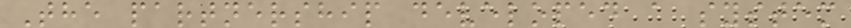The partnership developed a system
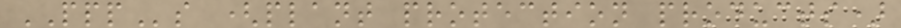PPPs (plant protection products)
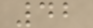42
